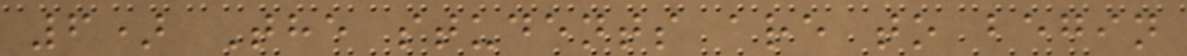6) The students are to begin
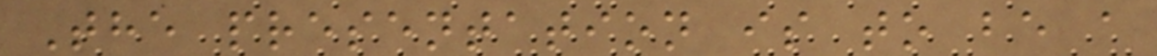The presentation is to be a
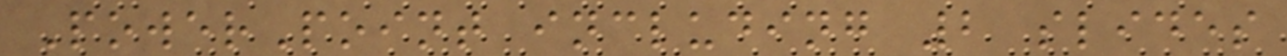PowerPoint including 2 slides
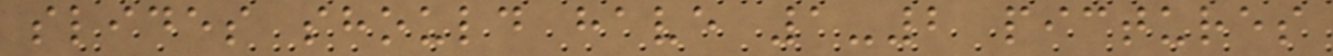slides should have 1-2 pictures
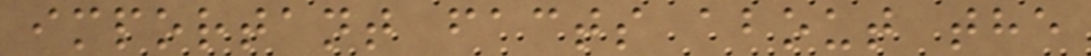important facts about the
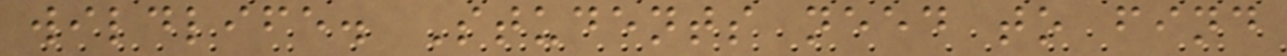wildlife. Students need to find
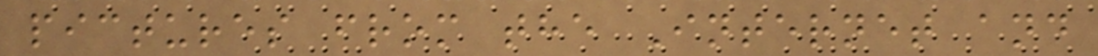pictures from the Internet and
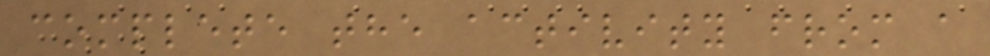complete the activity from a
